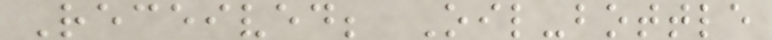Received; Oil-bottle
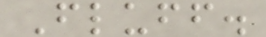Fluff.
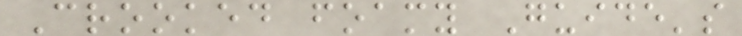Crooked foamy Guide's
